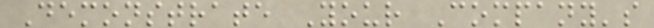Demonstrate Your Company's
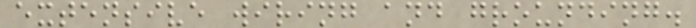extensive wiring and grounding.
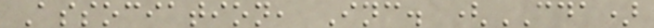Association, Inc. (CDA)
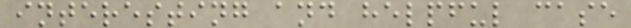interesting and helpful case
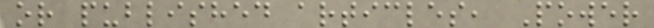or published articles, Power
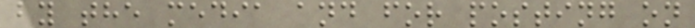by the media and for posting on
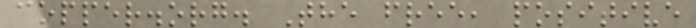copper.org. The free, positive
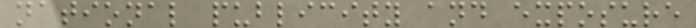national publicity and exposure
